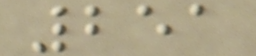251
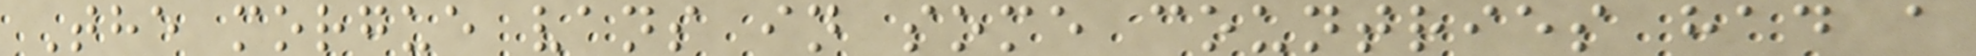The morgue vans in some countries had a
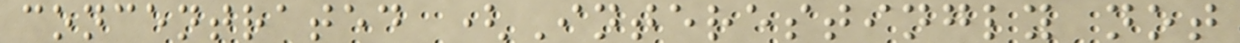concentrated (Interestingly not
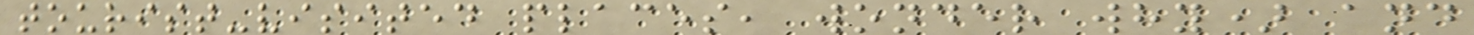tourist-visited places, wonder why) and
